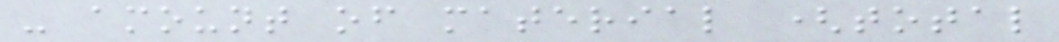- amount of material (total
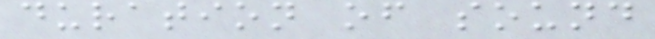duration of sound
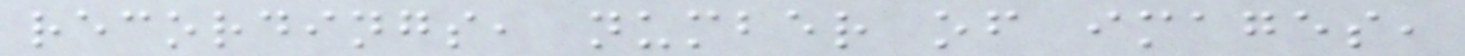recordings, number of images,
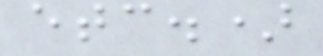etc.)
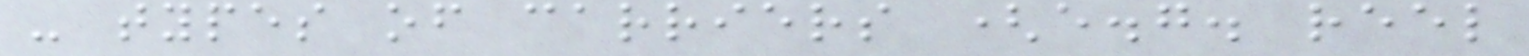- types of carriers (e.g. reel
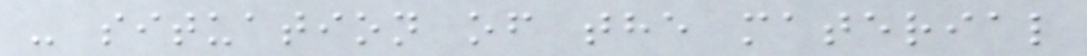- situation of the material
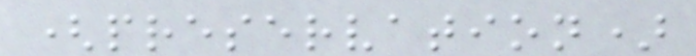(preservation)
